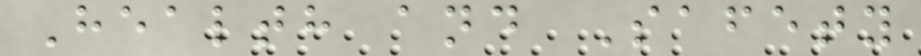Health and Safety
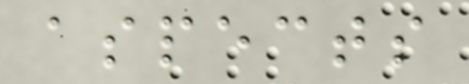aspects
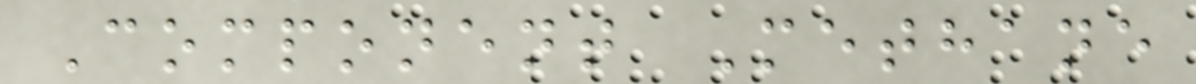Component Methane
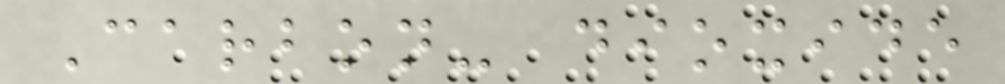Carbon- dioxide
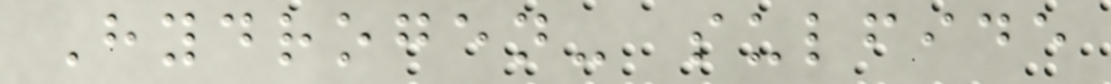Hydrogen- sulfide
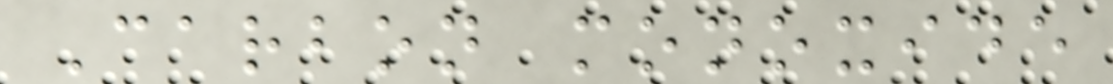Carbon monoxide
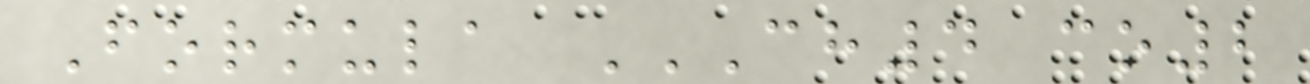Formula CH4 CO2
